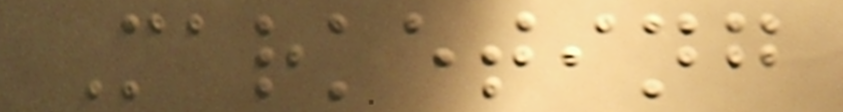Marketing
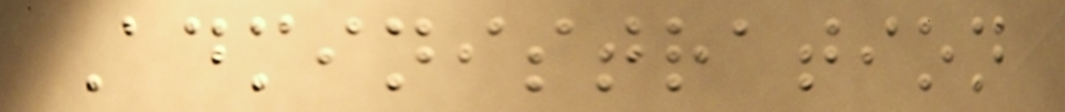Administration
